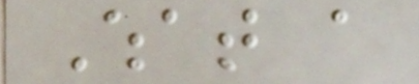What a
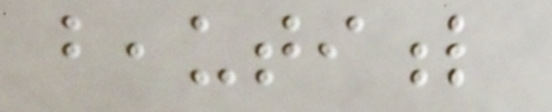beautiful
